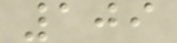109
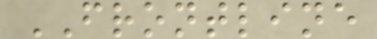FRONTLINE
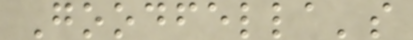Goodfella's
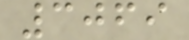3069
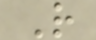R
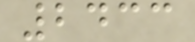2433
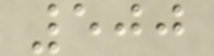500
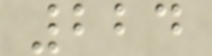224
